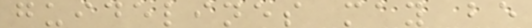guidelines may be
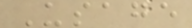Usage
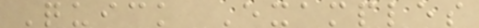Quick Examples
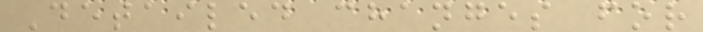Detailed changes for
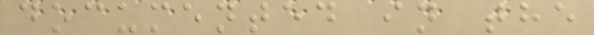documented in the
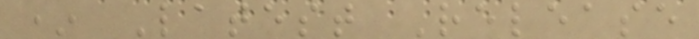* Latest Release
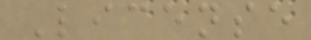License
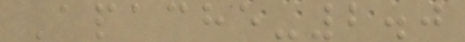Apache-2.0
